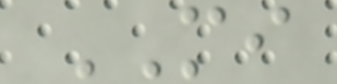MI
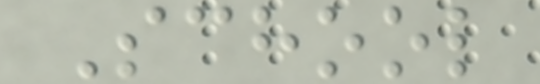School
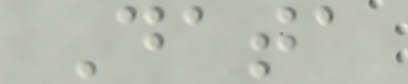Data
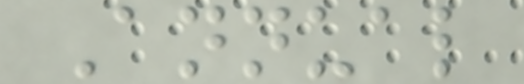Annual
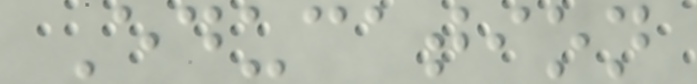Education
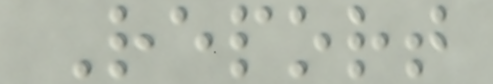Report
